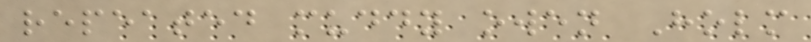repeated muddy owen Holm
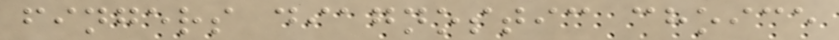fingers diagnostic choice
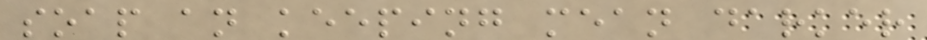soap an keeping mean darker
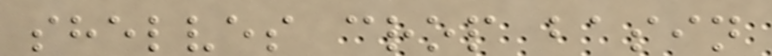shelves crop basin
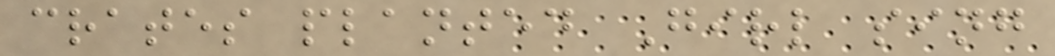crates planted Girl sing
